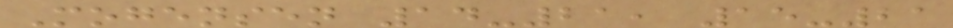Mogensen 14-21, 15-21
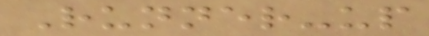Runner-up
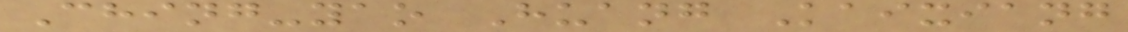Ching-yao Huang Kaixiang
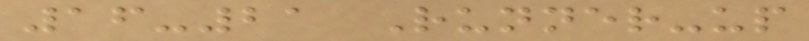16-21 Runner-up
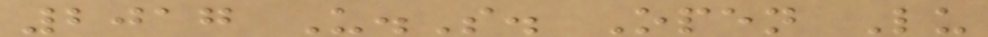2017 U.S. Open Lu
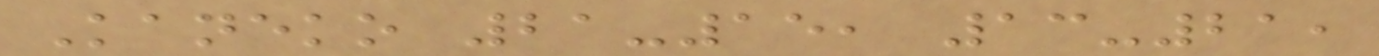Kaneko 21-15, 13-21,
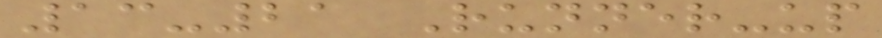13-21 Runner-up
